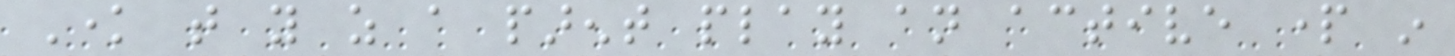Know that you as a parent play an active part in
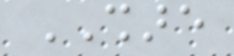SHARE
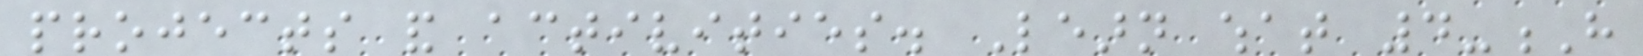projects and activities. Learn what 4-H
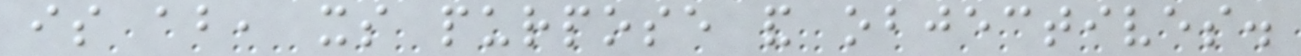is about, its purpose and objectives.
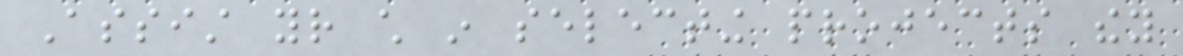Assist your child in selecting projects they
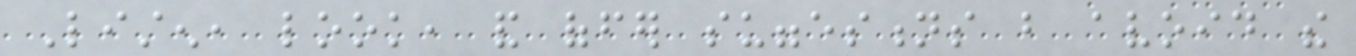Listen, look, and offer suggestions but avoid the
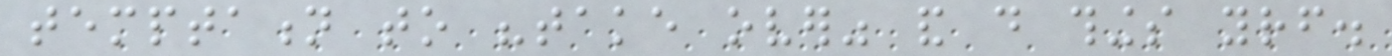temptation to "take over" and do things yourself.
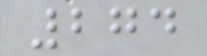274
